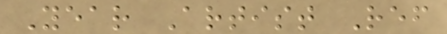Year Artist Ref
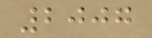2007
